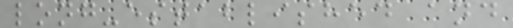long-established and
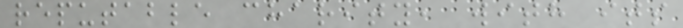reputable charity, with its
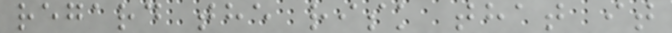regard the risk that it
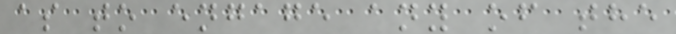as to engage any of the
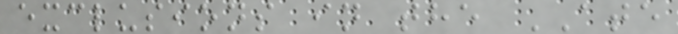exclusions in the ATE
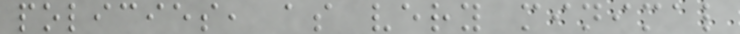policies, as very minimal
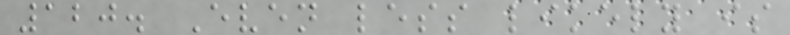120. Even less likely is
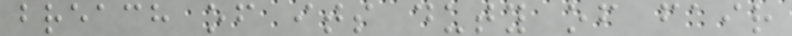breach of its duty of fair
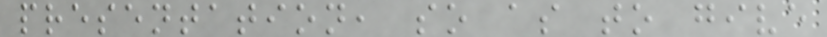presentation, so as to give
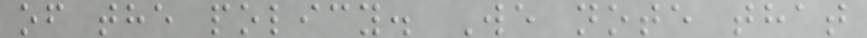of the policy. We note that
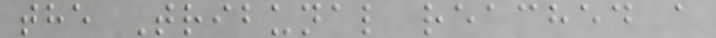the Tribunal reached a
